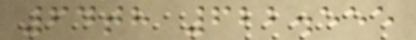64th 622.555
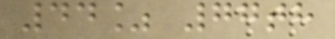44% 77th
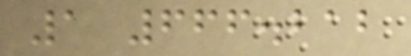1 666.212
